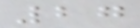27
